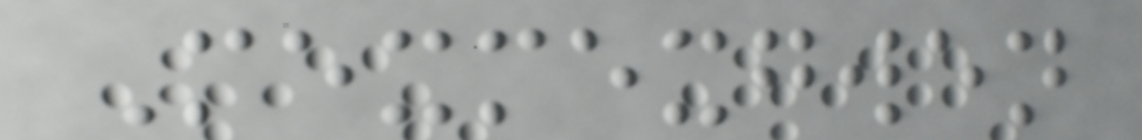Mexmexgwen
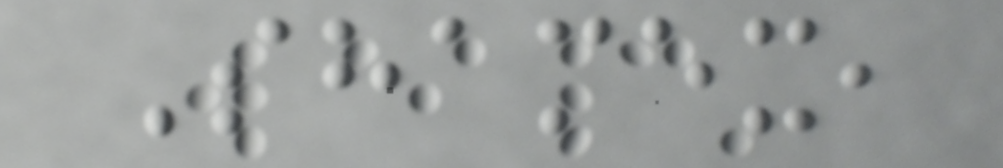Shamex,
